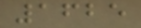1625
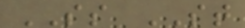SS ST
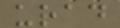urad
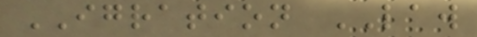IGRATION LAW
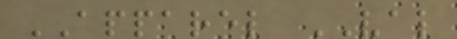APPAREL VAL
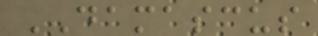DAMASCUS
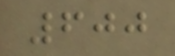600
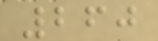260
